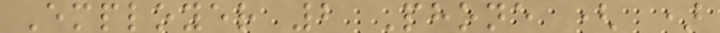Employer 2 Phone ( )
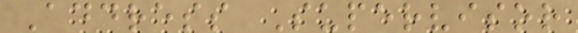Address Supervisor
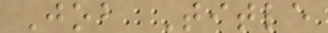Job Title
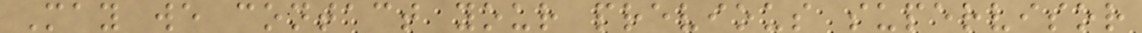May we contact your previous supervisor
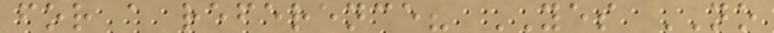for a reference? YES NO
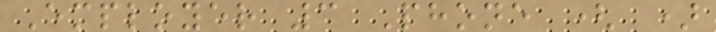Employer 3 Phone ( )
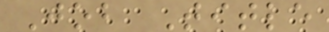Job Title
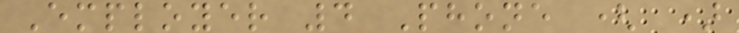Employer 4 Phone ( )
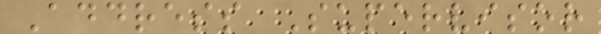Address Supervisor
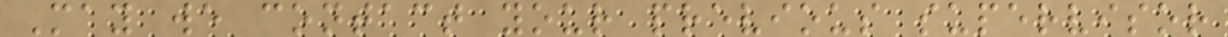May we contact your previous supervisor
